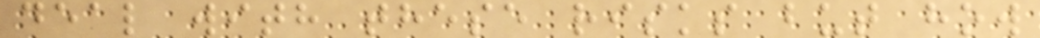deal with these risks but how
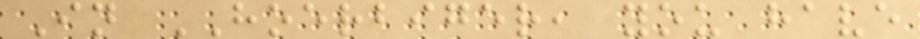In HOERBIGER, you have
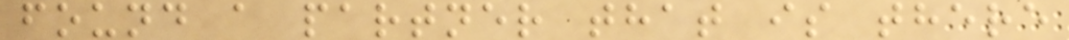found a partner that is there
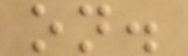on.
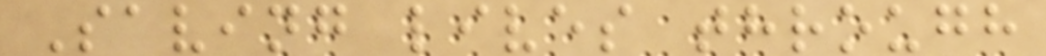Saving lives through
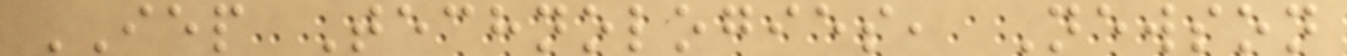IEP Technologies, Newson
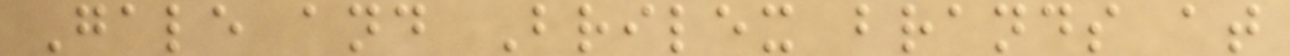Gale and Brilex brands at
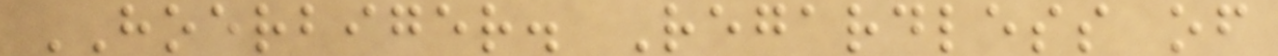HOERBIGER. Regardless of
